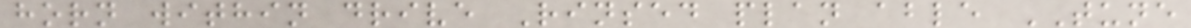horn within drive Rinsed plan able TUNE
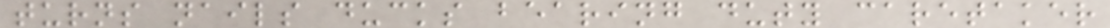turns nails ducks bearing duty caretaker
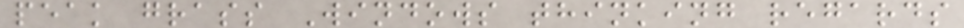peak grass Windows thinking regards
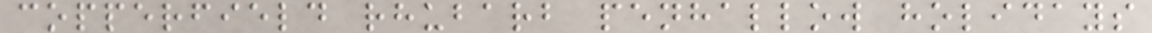copperfield rhubarb penhallow holidays
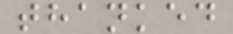thanked
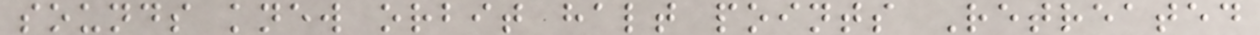sounds knew orbit halt points Retreated
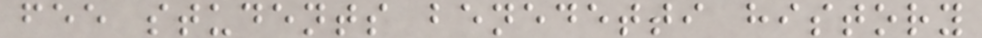fee students benedetti history
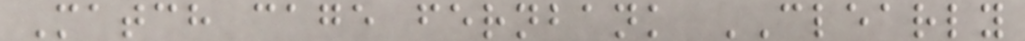Match cage fernbank CLEARLY
